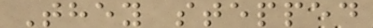They stepped
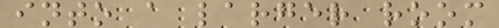into a larger room
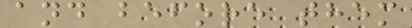and before them
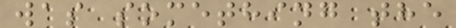was something the
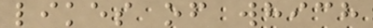likes of which
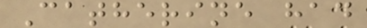Catherine had
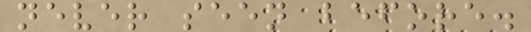never seen before.
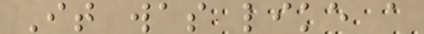It was like a
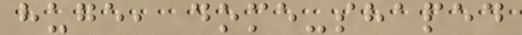huge, dome-shaped
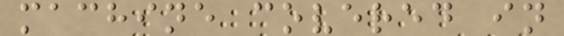machine covered in
